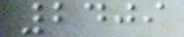2409
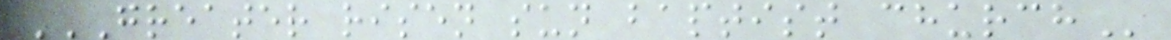GREATER RISEN SUN BAPTIST CHURCH
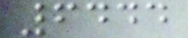6444
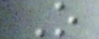O
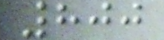800
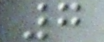7
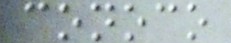conoco
